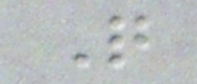Q
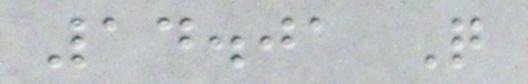14.01 Q
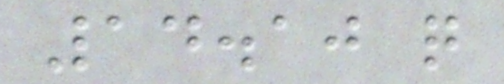14.10 q
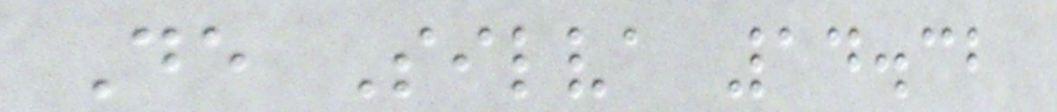De Silva 14.32
